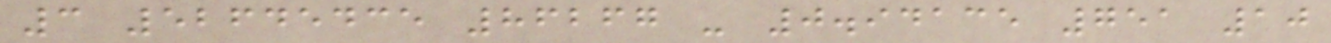3 52645435 86267 - 0.94135 751 10
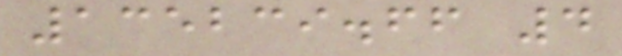135239.66 4
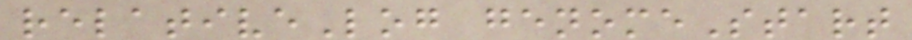relativeLog genomeStart
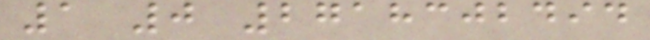1 0 2718302494
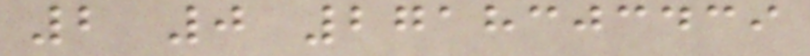2 0 2718303439
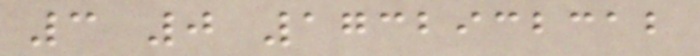3 0 1732932312
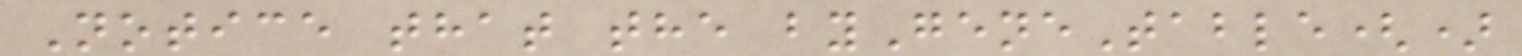Notice that the byGeneTable()
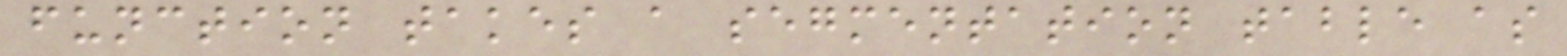function takes a segmentation table as
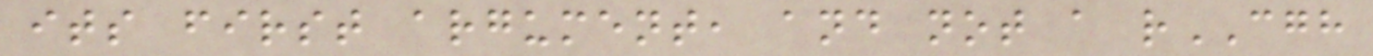its first argument, and not a rCGH
